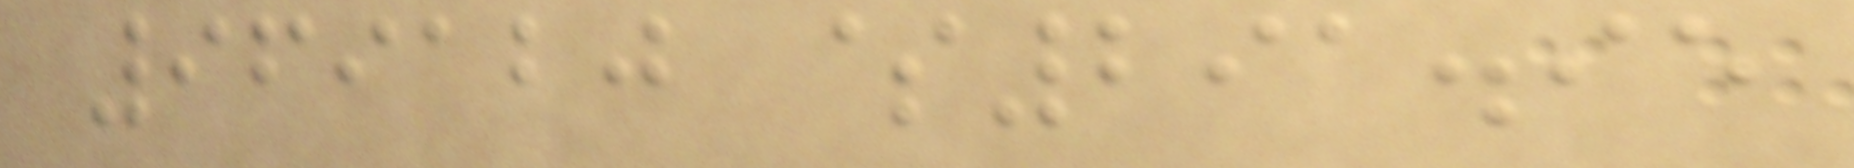969120 $291.95
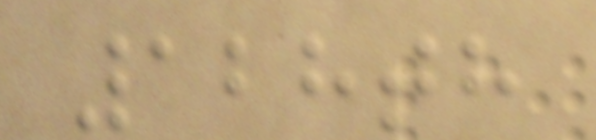128th
